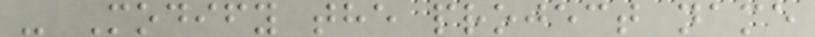- Modify the project name
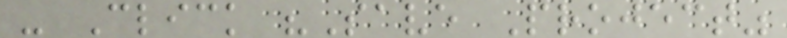- Click "Save Project"
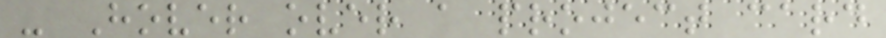- Hover over a project card
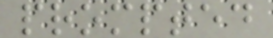prompted
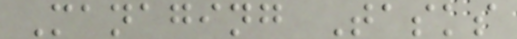Managing Tasks
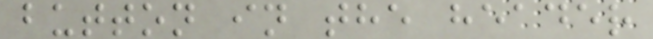button in the header
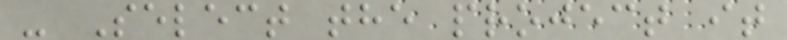- Select the project it
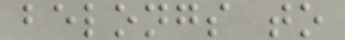belongs to
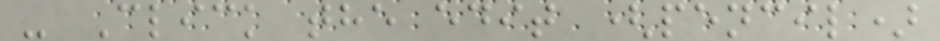- Click the edit (pencil)
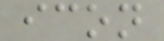icon
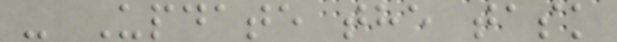- Update the task
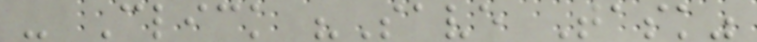- Click "Save Task"
